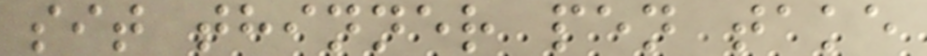sit thinner pen take
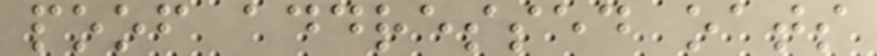poof addressed oats
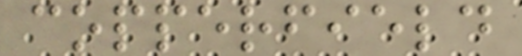copperfield
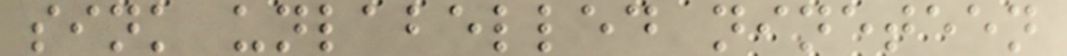sink unlabelled nineteen
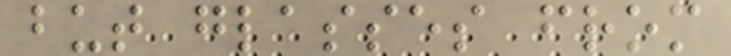but glasses from
